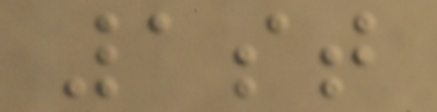1st
